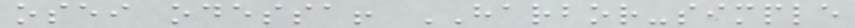osei odessa! HARBOR-simple
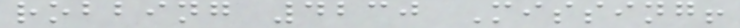robbing 4230 Missing!
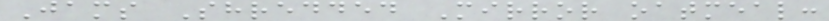Jams Shredded Mirror oatmeal:
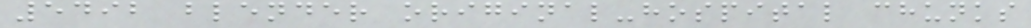5492 blender original-hospital chunks
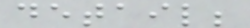detail;
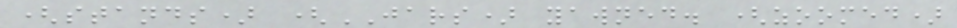(stands) (JARS) yawned. (zoomed)
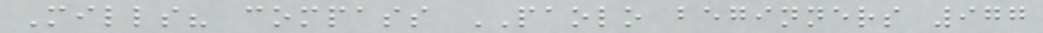Mills? compass PAOLO beginners 977
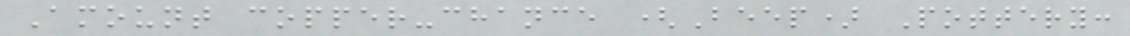Amount copper-chance (Beep) Pottery:
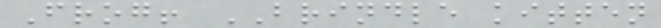Frog! BRINDLE kitten
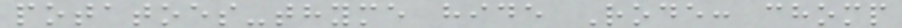potatoes-thyme hide Rode: chomp
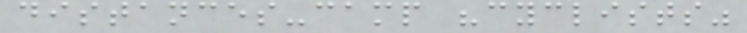distances-camp "cyclists"
